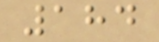184
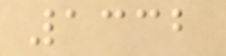1332
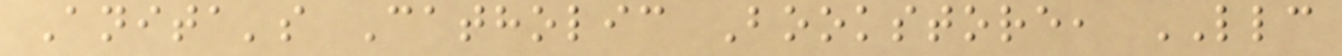Anita's Catholic Bookstore, LLC
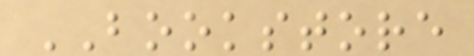BOOKSTORE
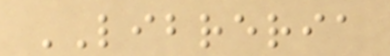LIBRERIA
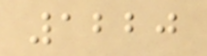1220
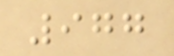977
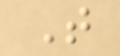T
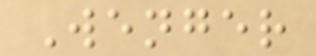Wenger
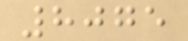8075
